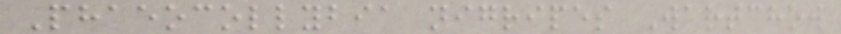Phaeocollybia nigripes Wartchow
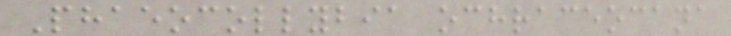Phaeocollybia ochraceocana
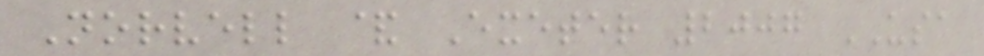Norvell & Exeter 2007 USA
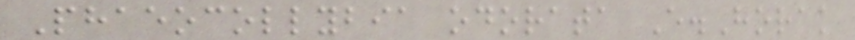Phaeocollybia odorata E.Horak
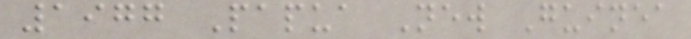1977 Papua New Guinea
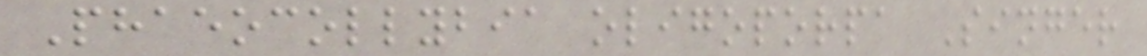Phaeocollybia oligoporpa Singer
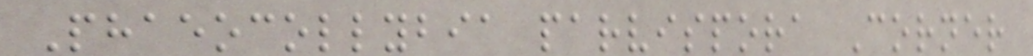Phaeocollybia parvispora Corner
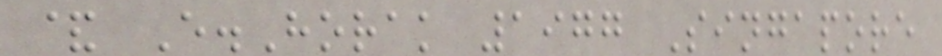& E.Horak 1977 Singapore
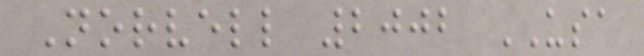Norvell 2002 USA
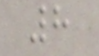8
